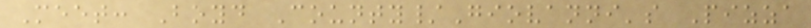Meet: Boyd County/Giovanni's Pizza
